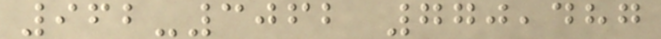962-3062 770,487
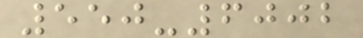550-6002
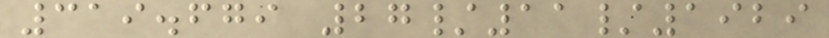319.679 27/11/1929
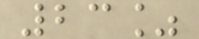23%
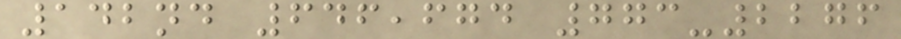142nd 646,674 773-2276
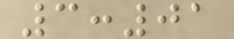3:01
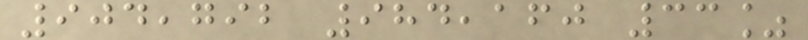904,792 984,160 33%
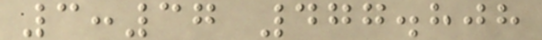3:37 477.808
